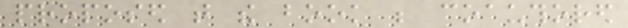proposed that the book be coauthored
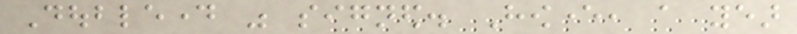Doubleday was signed. However, a year
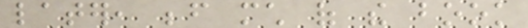later, before much of the book
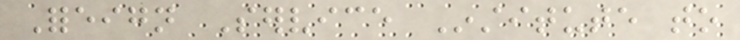Foreign Service Institute to
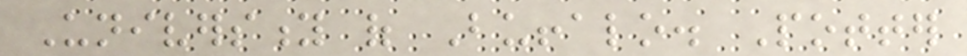University of Buffalo. Potter
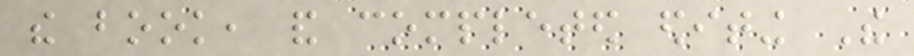the book, and completed editing The
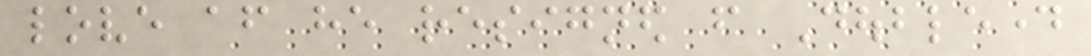love after he resigned from Doubleday
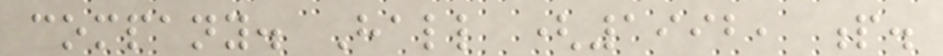company. Hall (1992, p.
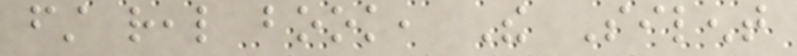first real book, The Silent
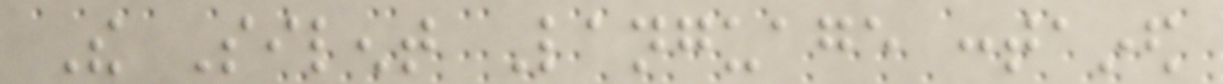The Silent Language contained
